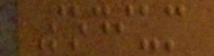Sodium
